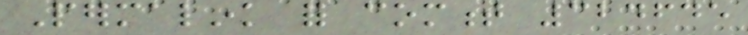Permalink for comment 324645
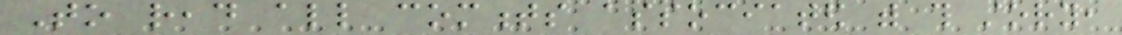To read all comments associated with this story,
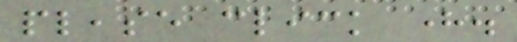please click here.
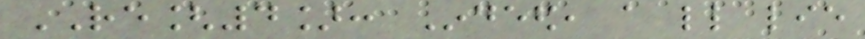RE[4]: Indeed, a little lie
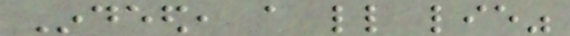Indeed, a little lie"
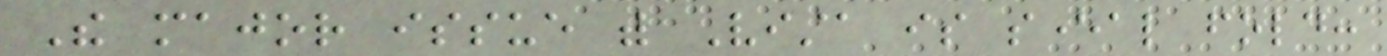The major issue with Vista is several fold:
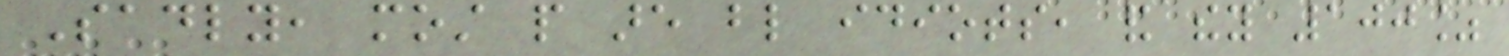Sadly, most people are blind idiots, and they 100%
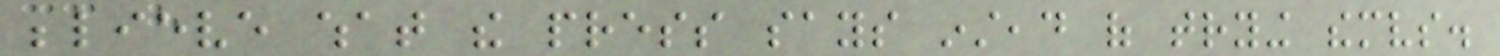believe what the press says instead of trying themselves.
